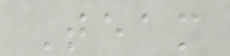Team
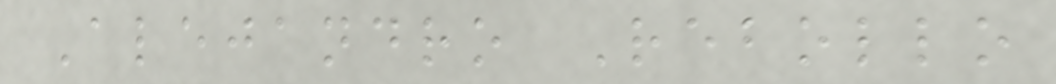Alejandro Rebollo
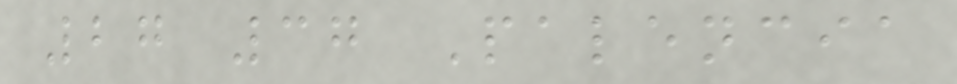27 37 Palencia
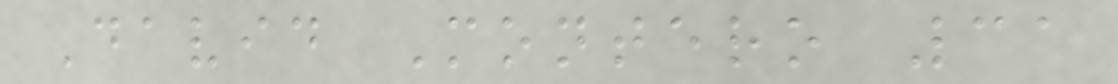David Montero 31
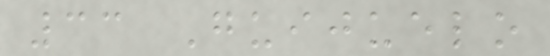33 Guijuelo
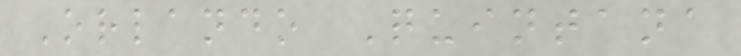Orlando Quintana
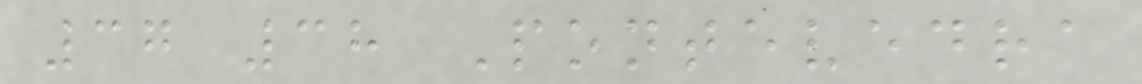37 38 Pontevedra
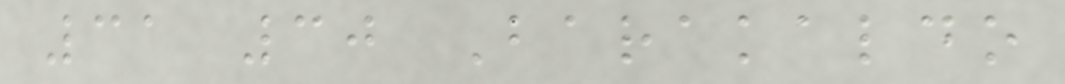31 30 Barakaldo
